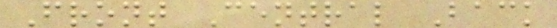Front Central Back
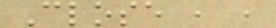Close , ,
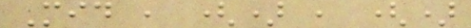Mid , () , ()
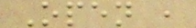Open ,
